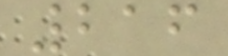216
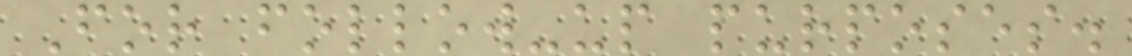For follow-up purposes.
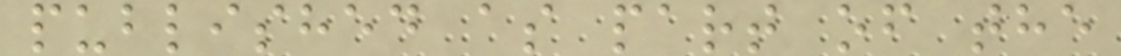published as part of the
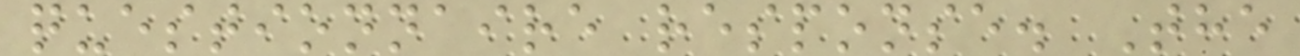questionnaire response. The
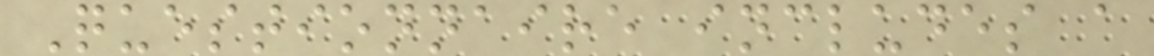Questionnaire includes a
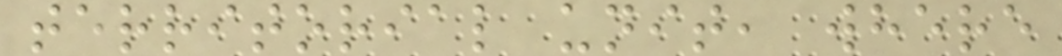territorial unit, where
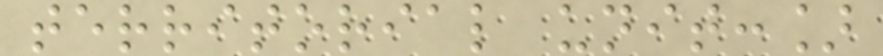territorial unit:]
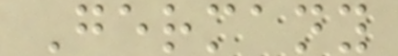Germany
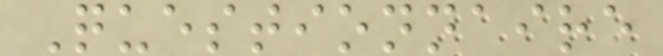Questionnaire
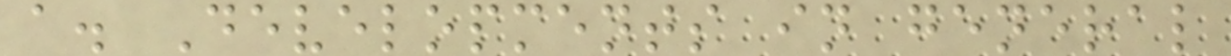a. Developments in general
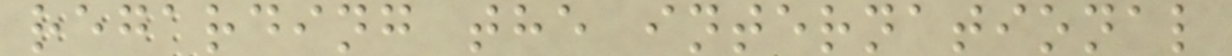regarding the international
